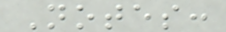Notes:
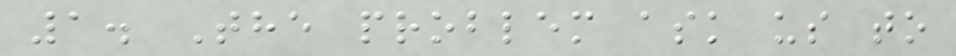1. The problem ask us to
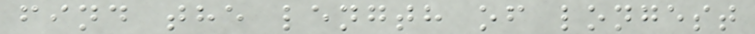find the length of longest
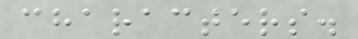characters.
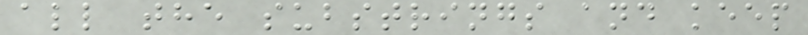all the substrings and keep
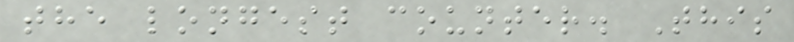the longest counter. This
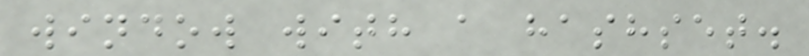window with a hashset.
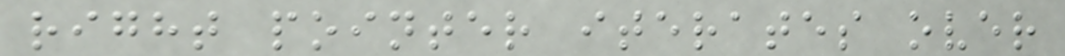right pointer iterates over
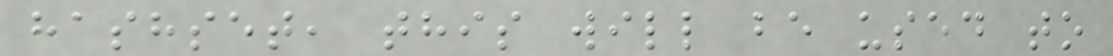hashset, this will be used to
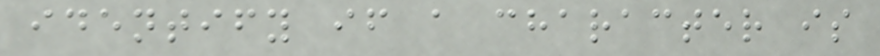identify if a character is
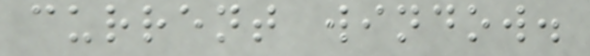current window.
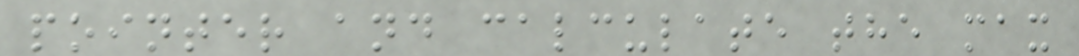pointer and calculate the max
